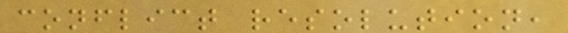conflict resolution,
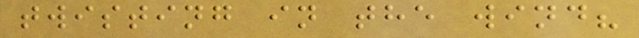twisting in the wind?
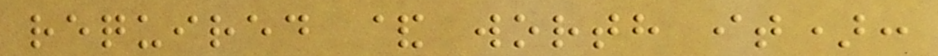required & worth it):
